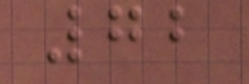72
